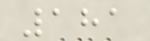181
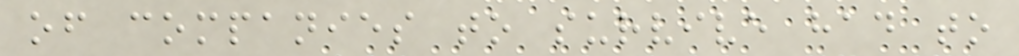of companies to survive had to
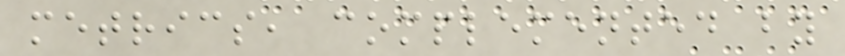metrics, complemented by
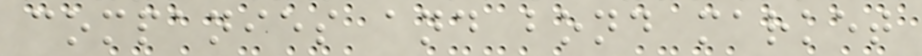companies and bond market
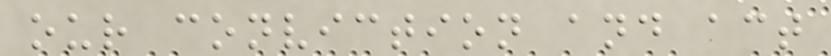our conviction and act
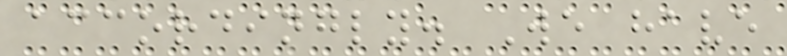accordingly. We have
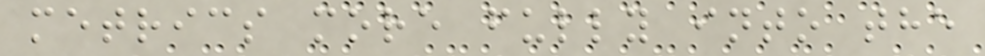metrics more fully into the
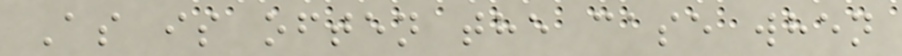As is often the case when
